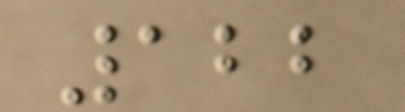122
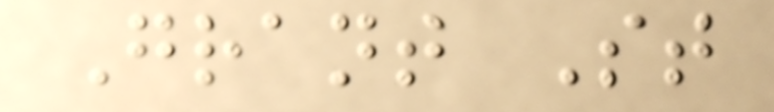Grant St
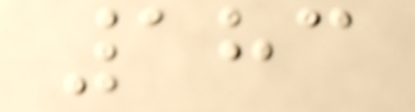183
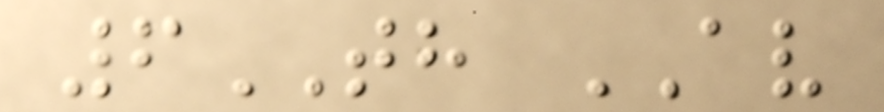6TH AV
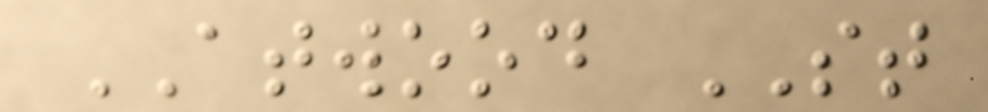ATWOOD ST
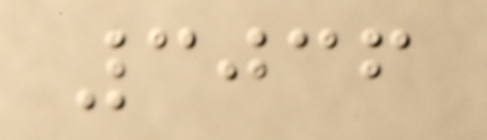3036
